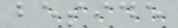beside
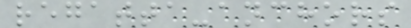regatta-anchors
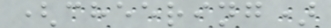(cheering)
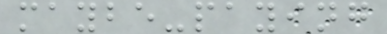maybe-paying
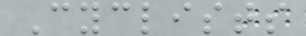Cyclists
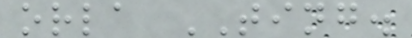orla TING.
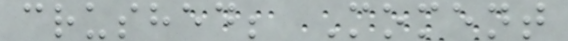crushed; Moment
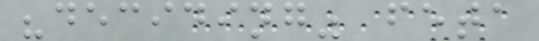"deciding" feta
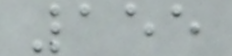155
